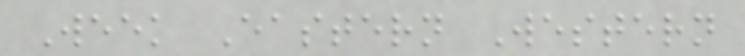Week Eastern Western
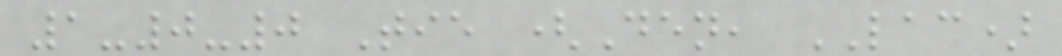1-0-0 Tie (Den, LAC)
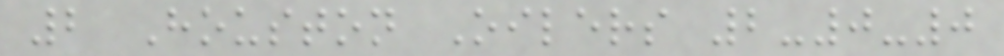2 Houston Oilers 2-0-0
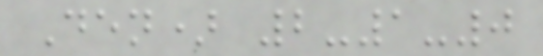Den) 2-1-0
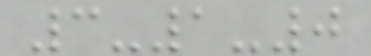3-1-0
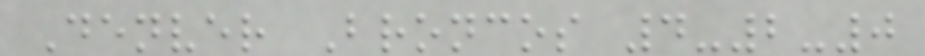Denver Broncos 4-2-0
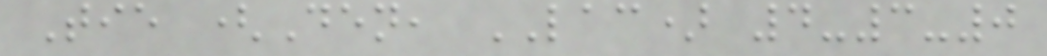Tie (Den, LAC) 4-3-0
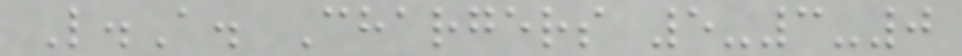L.A. Chargers 5-3-0
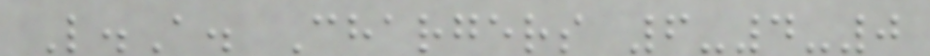L.A. Chargers 6-4-0
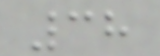38
